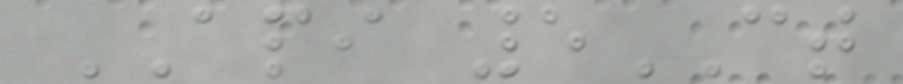API 5CT
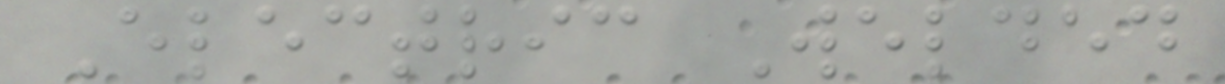Electric Welded
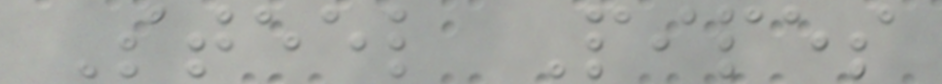Steel Pipes
